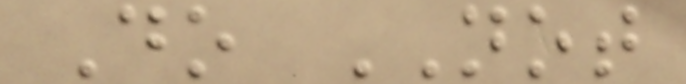Do NOT
